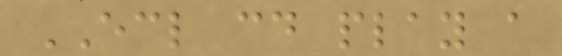ECL could play a
